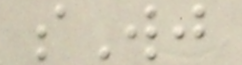sWj
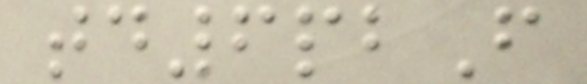td6pbF
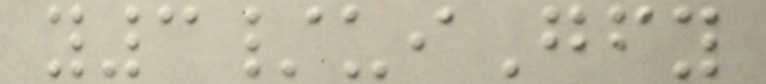y3/uiGfy
